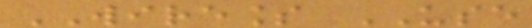WIRELESS USE
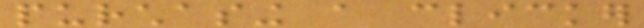purchasing a clicker
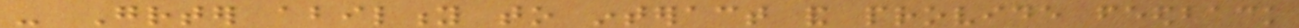- Greater ability to interact and provide feedback
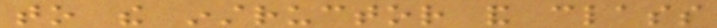to the instructor and class
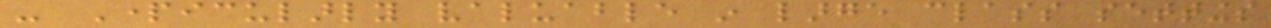- Particularly valuable in large class settings
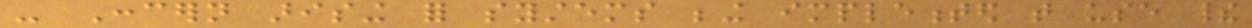- Concern arising for systems being implemented that use their
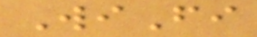WiFi
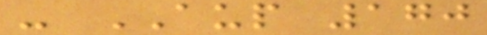- AUP 170
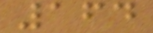164
